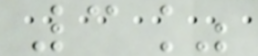3%
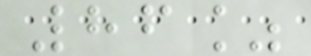86%
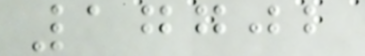17702
